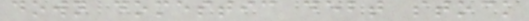down domestic debt stock
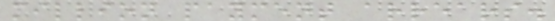million payment arrears.
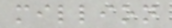million
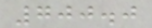700.0
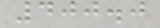400.0
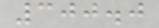300.0
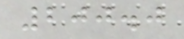200.0
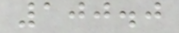100.0
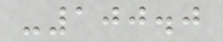-100.0
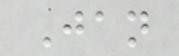Jan
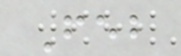Feb
